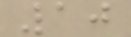10
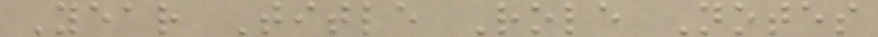Year Title Role Notes
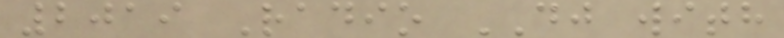2019 Radio DJ with
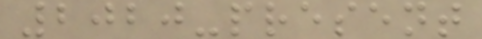2020-present
